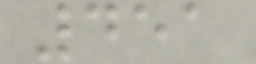451
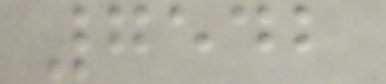7542
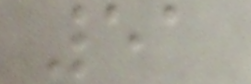51
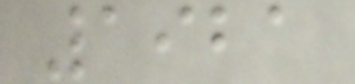1921
